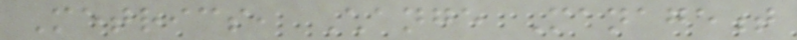Metrics, Change Management
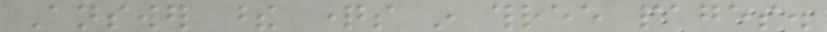Answer these questions in three pages.
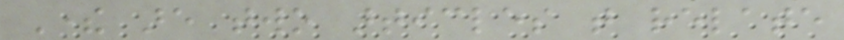There are two articles that relate
